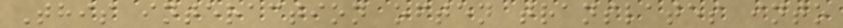This interaction often translates into
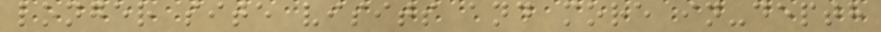longer site visits and more in-depth
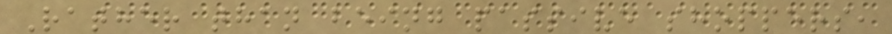Rather than being passive shoppers,
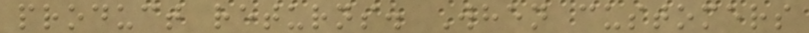product returns. When customers
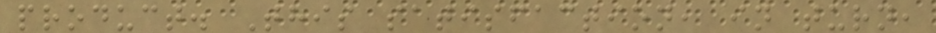product. This satisfaction, in turn,
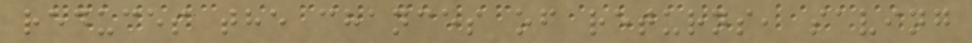reduces the chances of returns, saving
